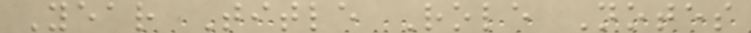Year Title Role Notes
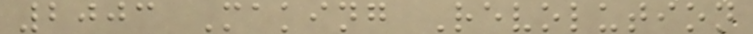2003 Making Revolution
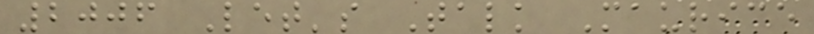2006 Let's Talk Maurice
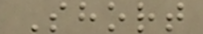Short
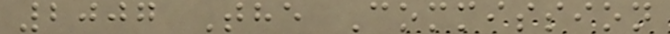2007 The Commission
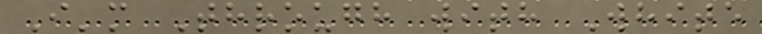I'm Through with White
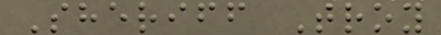Sheriff Troy
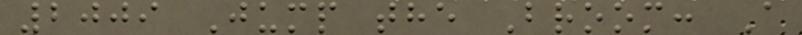2009 Jump the Broom: A
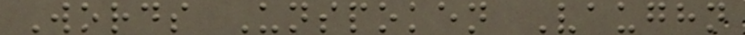Words Unspoken Vaughn
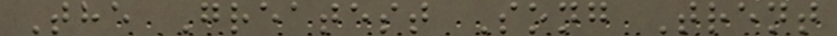The Greatest Song Trent
